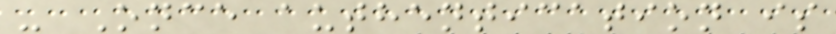- Once authentication is
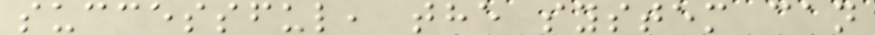successful, the system can
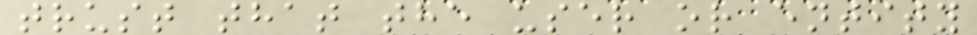trust that the user or entity
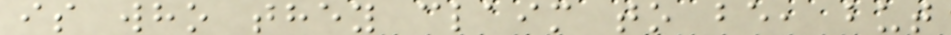is who they claim to be, but
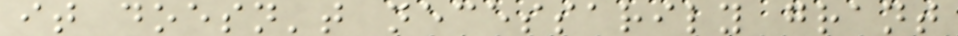it doesn't necessarily grant
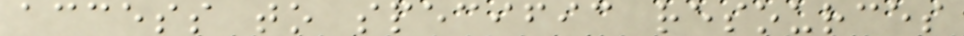access to specific resources
